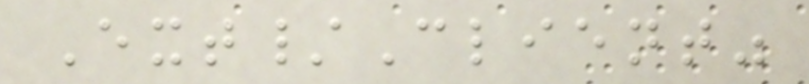Ext/Client"
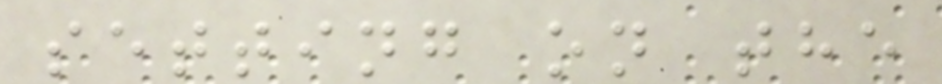setting on the
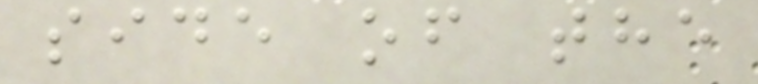side of the
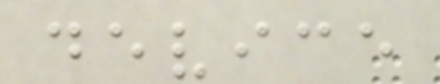device
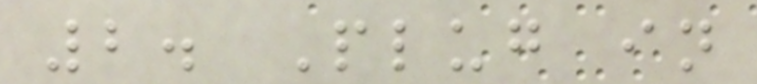2. Plug in
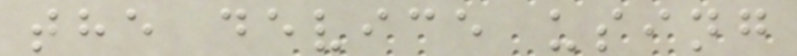the device using
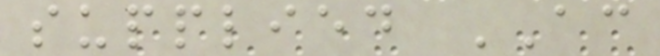supplied AC
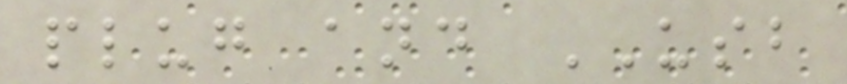plug and USB
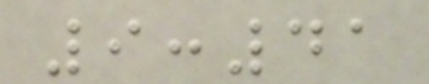9:41
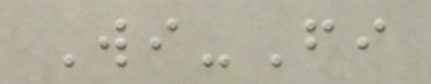Wi-Fi
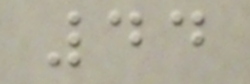44
